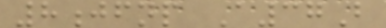8jfnp A37B
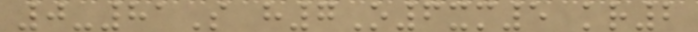0-81S h7O6xm5 kr2
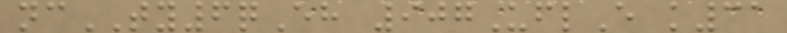ncTY6qEh 907UflE k31
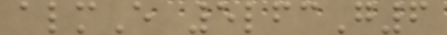almE 5lfcG6
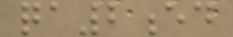qa2ed
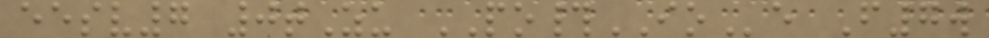eesv7 0tZu PO#IOe F7w
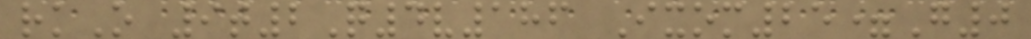rkO 9t2Q4v186 Ixom25=G0
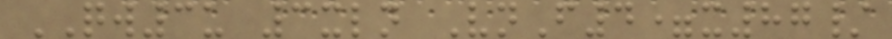QW3u 3xln VnF4=x87/
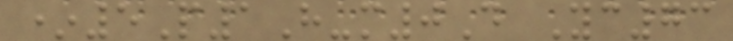*5P1H-m0D Yc73
